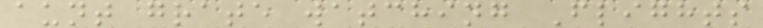aunt grate watching Flights
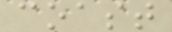coast
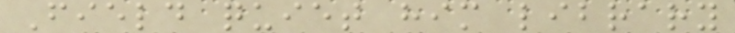Field quiet him library
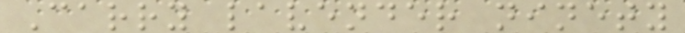Carry lavender ninety
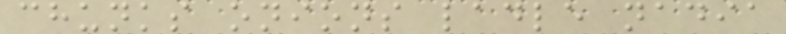chunks onions ladle nadia
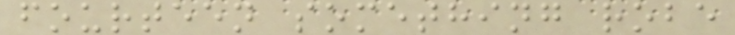fourteen something robe
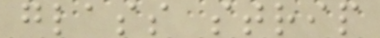glass strip
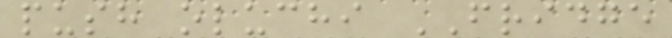push oluchi FRIDGE
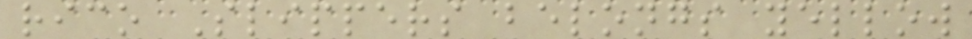rico Slippers belongs yellow
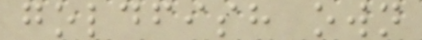goldfish own
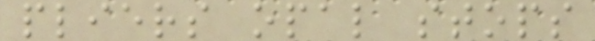pliers opal stops
